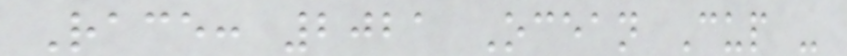Race: 2021 Ocean Cup -
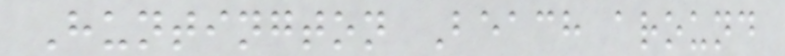Huntington Beach around
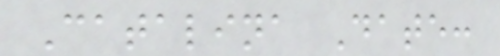Catalina Date:
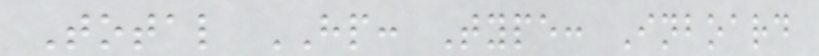Total HP: Type: Inboard
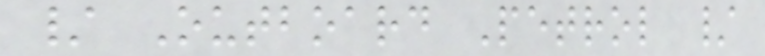/ Outboard Petrol /
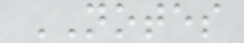NOTES
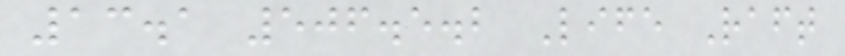13.1 506.5.2 Life Raft
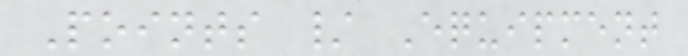Points / Equipment
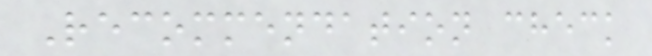Recommendation check
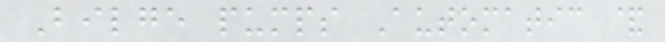Bilge pumps Automatic &
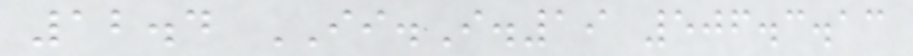12.4 II.I.19 506.3.13
